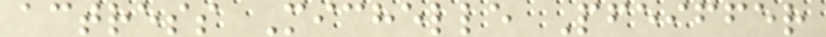actress Michelle Pfeiffer
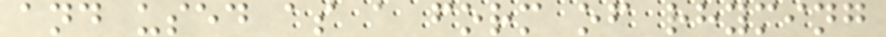and used as a form of rhyming
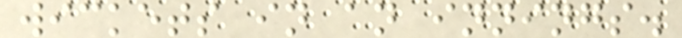wickets in an innings.
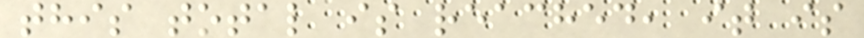this total is reached, it is
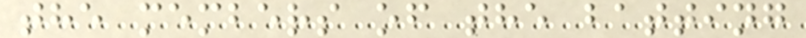the members of the batting
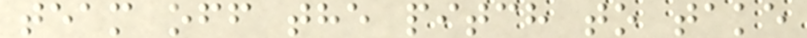team off the pitch to take
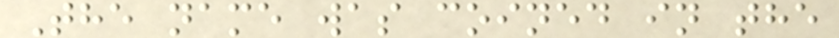The name was coined in the
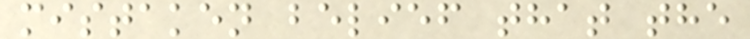mistaken belief that the
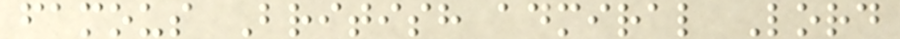famous British admiral Lord
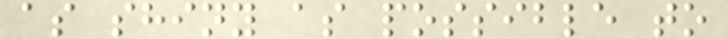as shiny as possible to
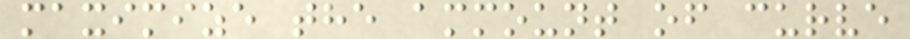maximize the ammount of curve
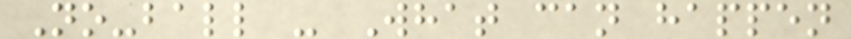No-ball - What can happen
